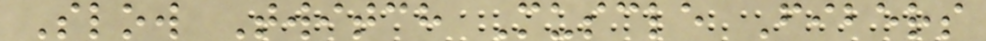Slow Twitch Muscle Fibers
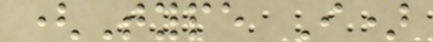(Type I)
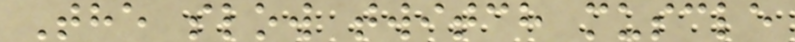The slow twitch muscle
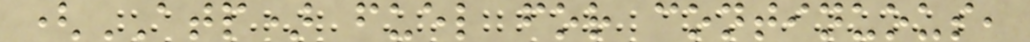(ATP) fuel for continuous,
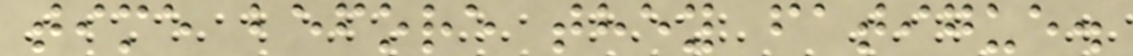time before they fatigue.
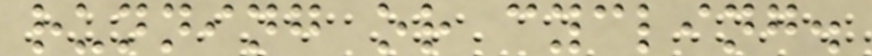running or cycling.
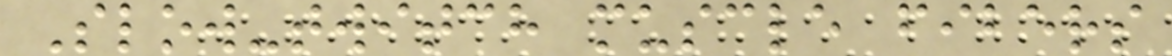Slow-twitch muscle fibers
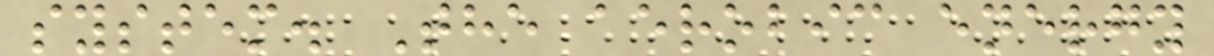system. The aerobic energy
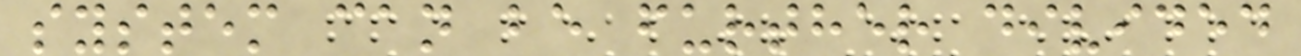system can be further divided
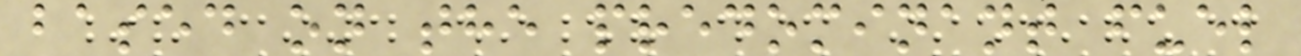based on the predominant fuel
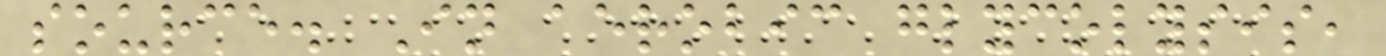source. In aerobic glycolysis,
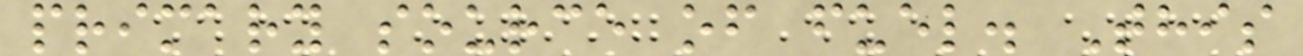primary source of fuel. This
